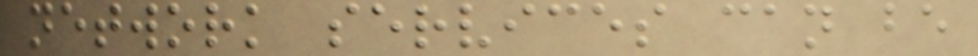network services can be
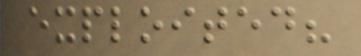exploited?
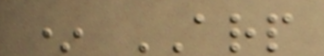* ARP
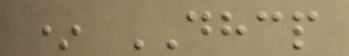* DHCP
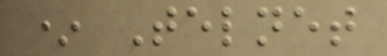* Telnet
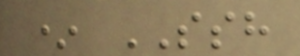* SSH
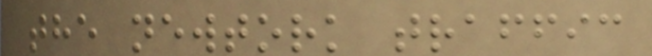the newtork traffic
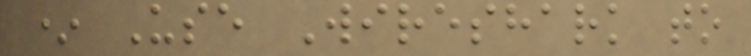* Use Wireshark to
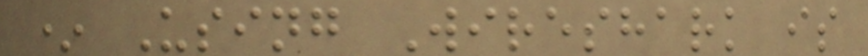* Using Wireshark is
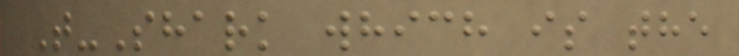T-Shark which is the
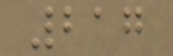217
